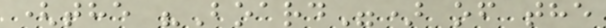(the "Board") of the
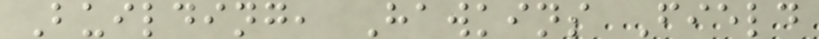Building, Hawkins Field
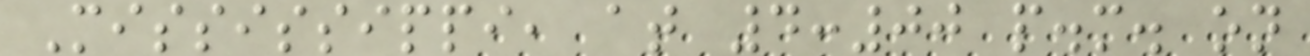Mississippi, at 4:00 p.m. on
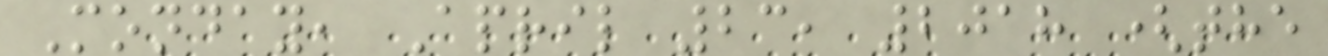Monday, April 23, 2018 (the
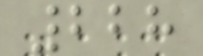228
